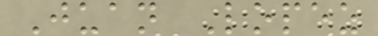Juan Lopez
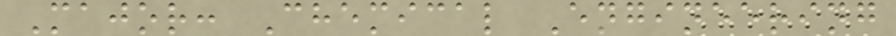Major: Chemical Engineering
